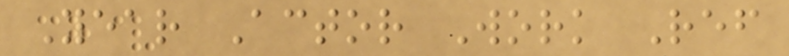Year Actor Work Ref
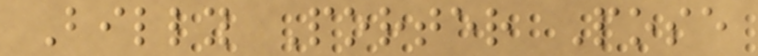Billy Porter Pose
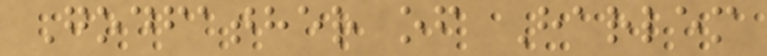Godfather of Harlem
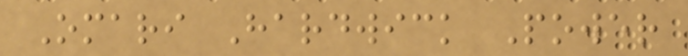Omari Hardwick Power
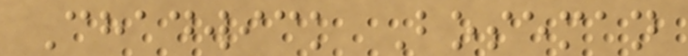Chadwick Boseman
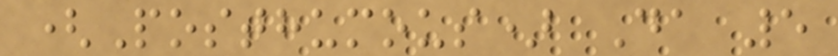(Posthumous) Da 5
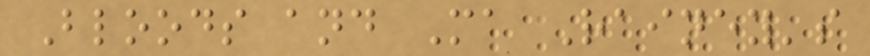Bloods and Ma Rainey's
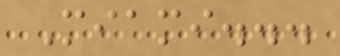Miami...
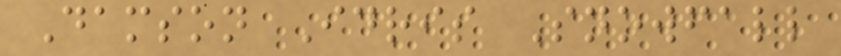Damson Idris Snowfall
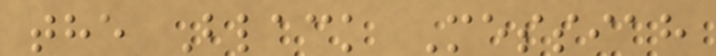the Black Messiah
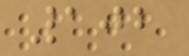102
